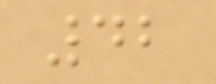42
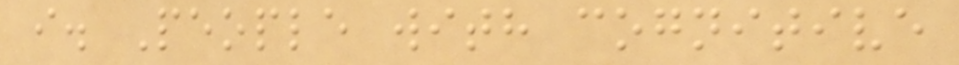i. People with cognitive
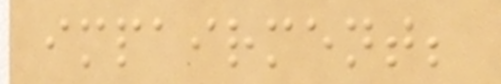impairment;
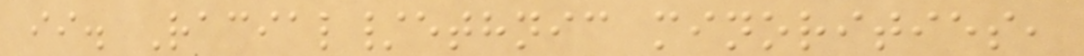ii. Racial/ethnic minorities,
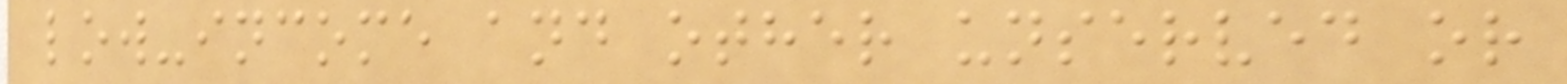low-income and other unserved or
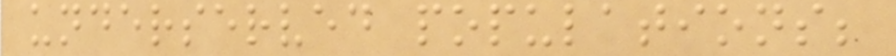underserved populations;
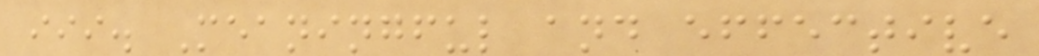iii. Meaningful and effective
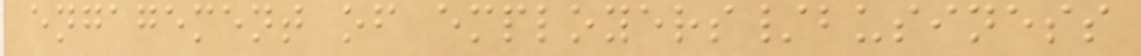engagement of employers/business
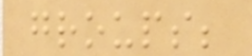groups;
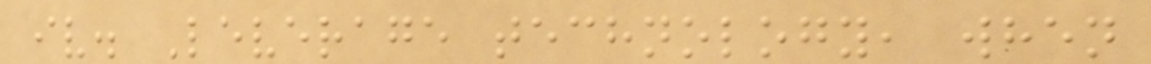iv. Leverage technology, when
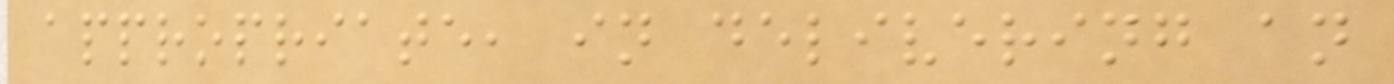appropriate, in delivering an
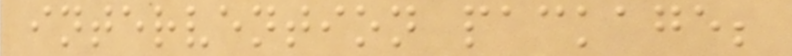intervention package;
